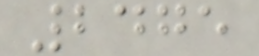2475
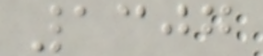1307
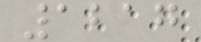1217
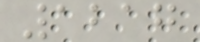1217
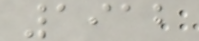1912
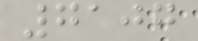7107
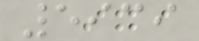5939
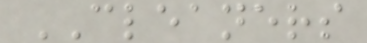CLEANERS
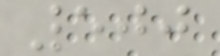500
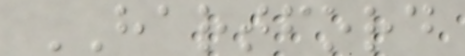HARTFORD
